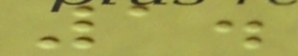1.
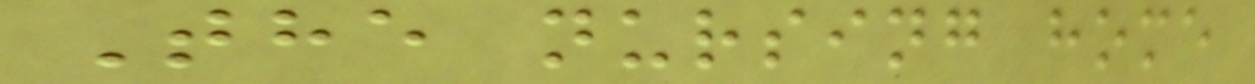The nursing home
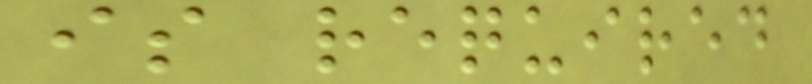is required
